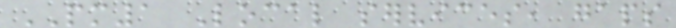PM1 Local services, gaps
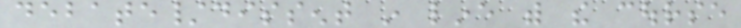debate/dissent in line with the course
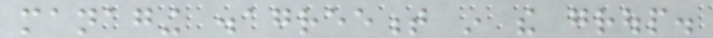managing disagreement in the group.
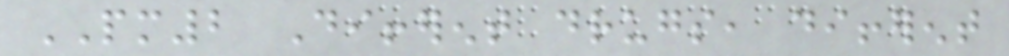PM2 Different drugs, different
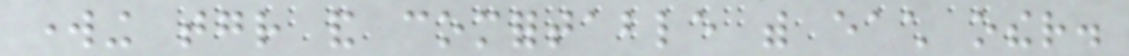working together and comfortable with each other.
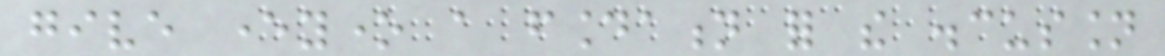give everyone a foundation for the discussion
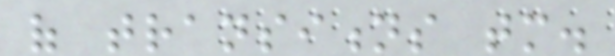of transitions tomorrow.
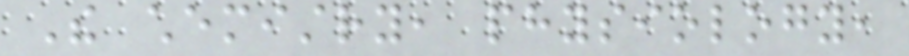The chemistry, physiology,
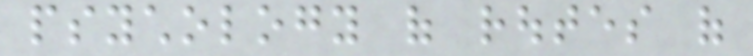psychology of routes of
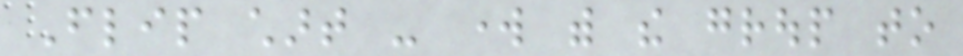Flip chart - work with the group to
